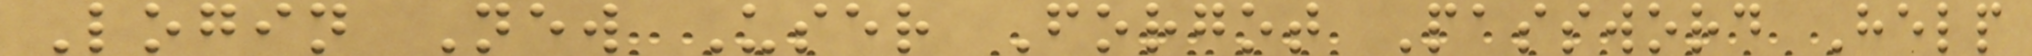Login New User Forgot Password Help
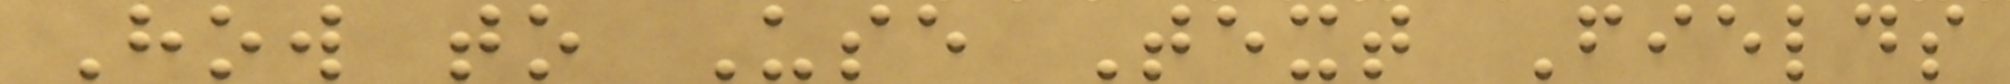How to Use Text Fields
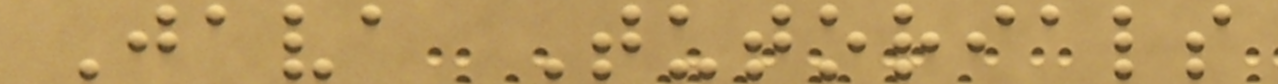Java Tutorials
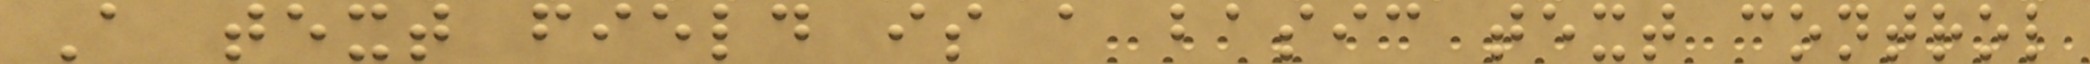A text field is a basic text control
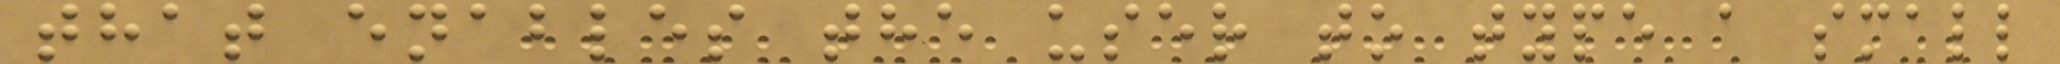that enables the user to type a small
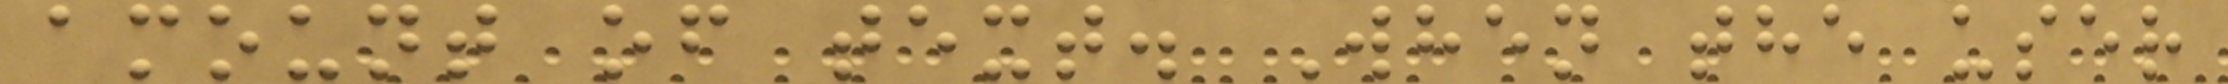amount of text. When the user
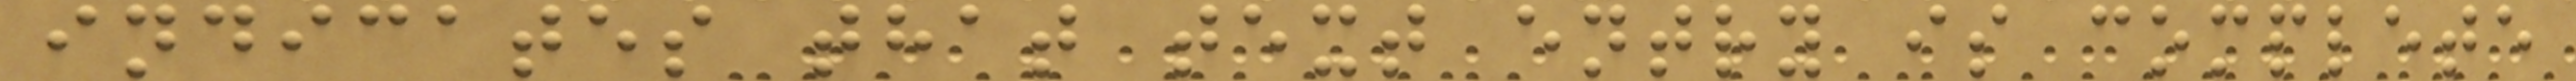indicates that text entry is complete
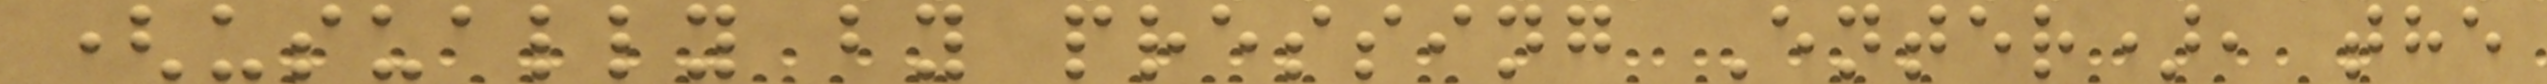(usually by pressing Enter), the
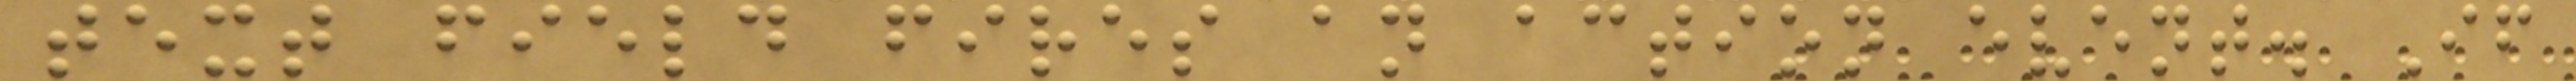text field fires an action event. If
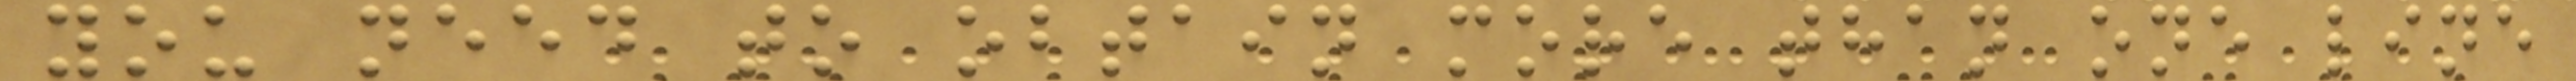you need to obtain more than one line
